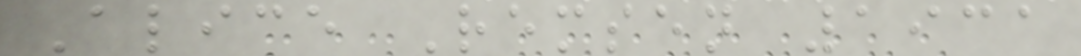Alice Remsen 1931
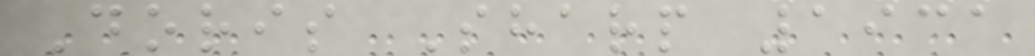Doris Sharp 1931
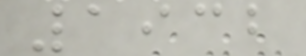1932
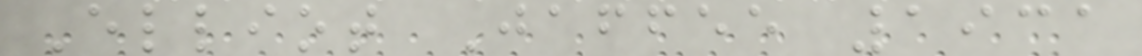Elliot Jaffee 1931
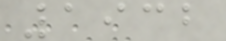1932
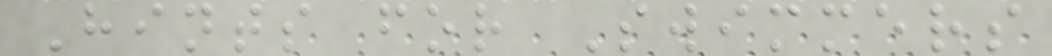Hints for Swimmers
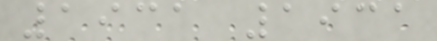1931 1931
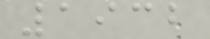1932
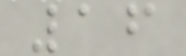16
